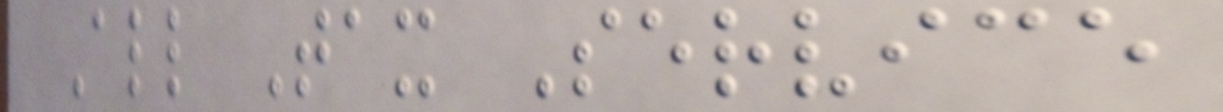All Tax Service
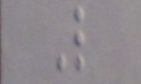L
